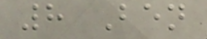8 Ben
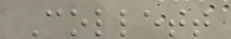Collett
